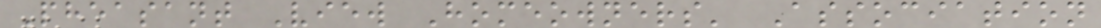Pheasant View Homeowners' Association
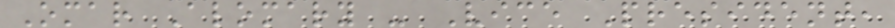Omar Alomary - Vice President,
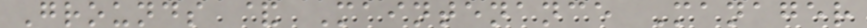Grounds & Maintenance Manager
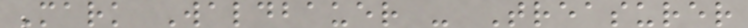Mark Waldbauer - Treasurer
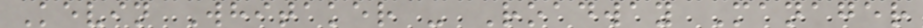Kevin Whitaker - Roadway Manager
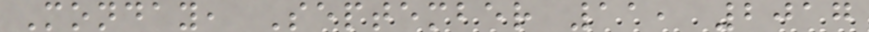Monday, September 11, 2017
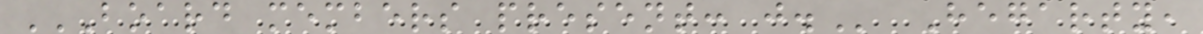BOARD MEMBERS PRESENT: J. Hegarty,
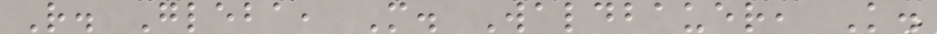R. Gleba, M. Waldbauer, K.
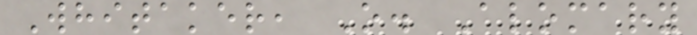Whitaker, O. Alomary
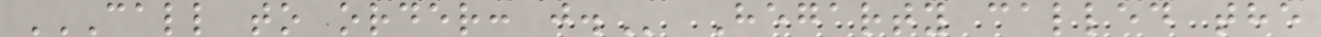CALL TO ORDER: J. Hegarty called the
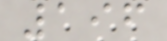196
